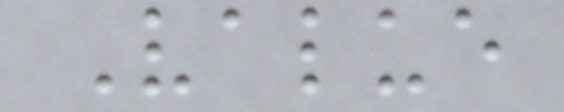Value
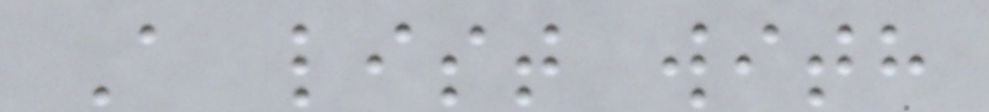A list with
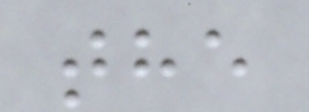the
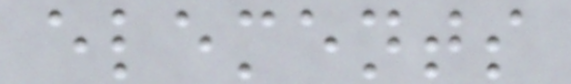elements
